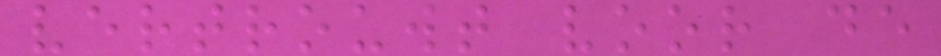vertrouwt voor de
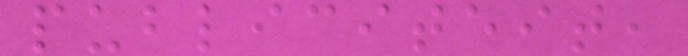publiciteit,
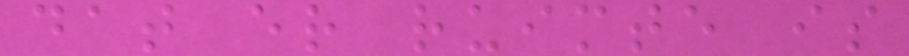dat er ruimte is
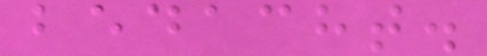bedacht.
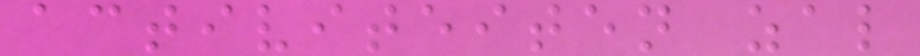activiteiten zal
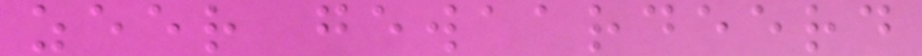zeer gewaardeerd
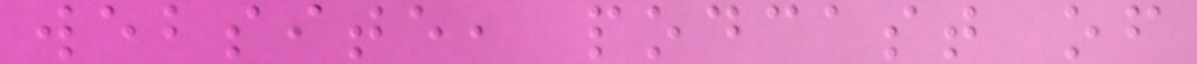website, podcast of
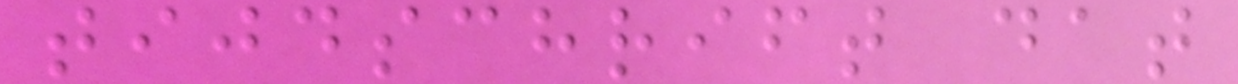tijdschrift dat
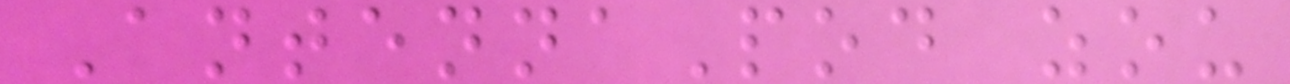AntennaPod zou
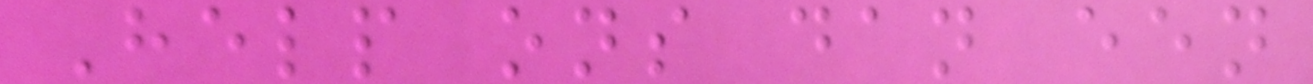Help ons dan een
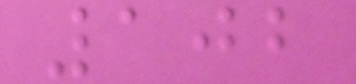102
